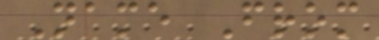Name From
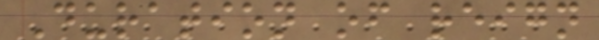Duration of reign
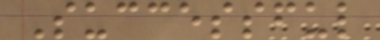Successful
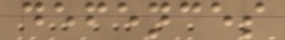defences
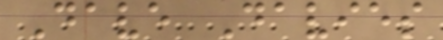Dave Davies
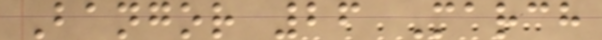Bangor 26 March
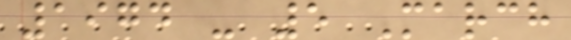1974 - 5 March
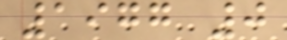1977 0
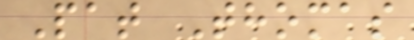Pat Thomas
